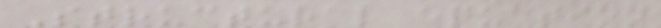Structural equation
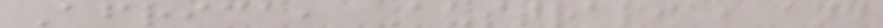Africa, Australia, and
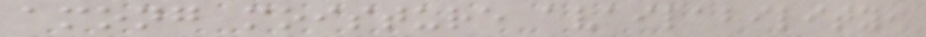among moisture availability,
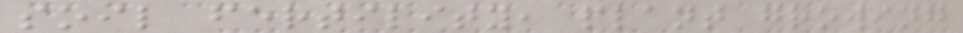soil fertility, plant growing
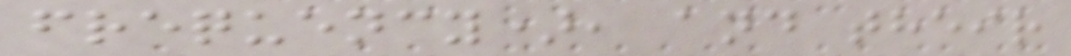frequency), and their
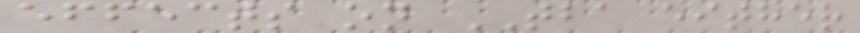effects on TBA either
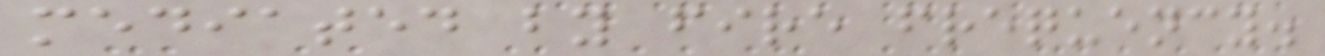mediated by fire frequency.
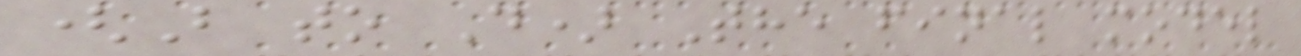(B to D) The final model
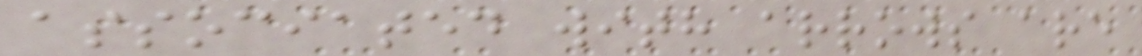associated with arrows are
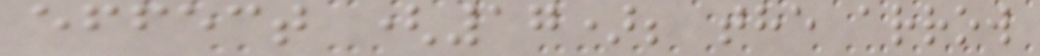effect (17); the arrow
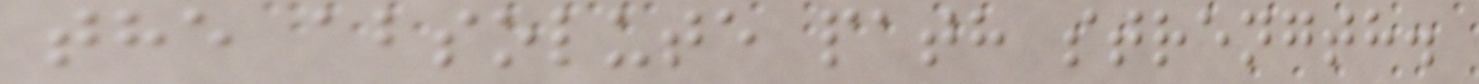the absolute path strength.
